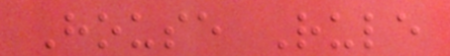House Rule
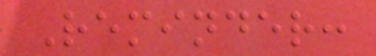Reminder:
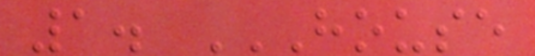1. HOUSE
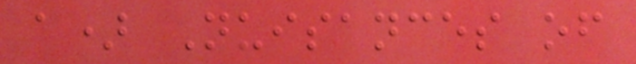a) Nuisances of
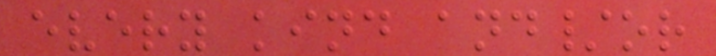every kind and/or
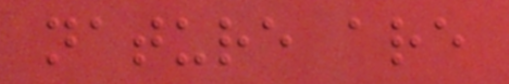nature are
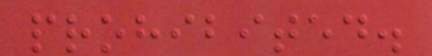prohibited.
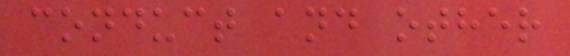conduct and other
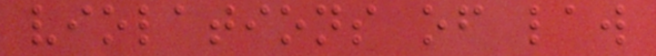violations of law
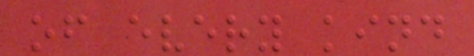of every kind
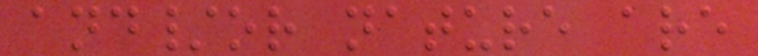and/or nature are
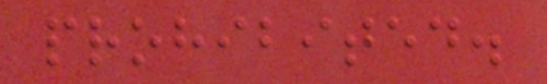prohibited.
